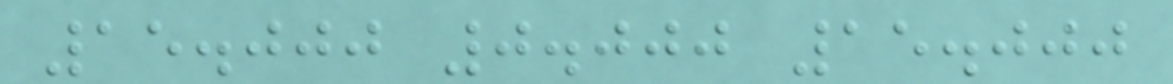15.000 0.000 15.000
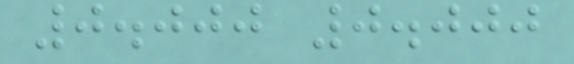0.000 0.000
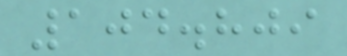104.809
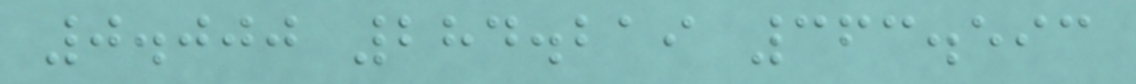0.000 284.219 363.593
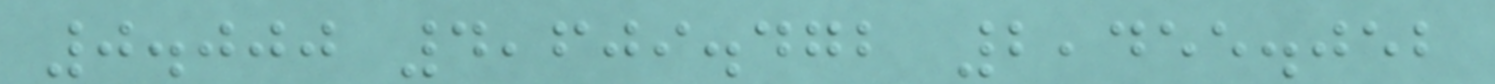0.000 4,609.472 2,455.052
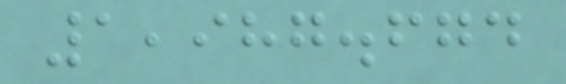1,987.674
